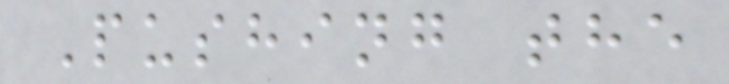Pushing the
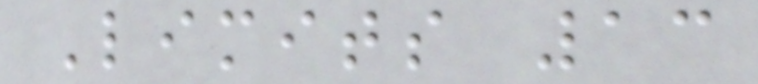Limits 13
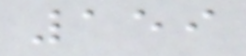159
